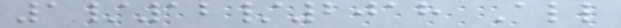1/12/2018 All
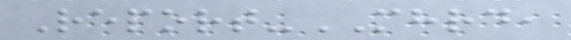Report-MHRD,
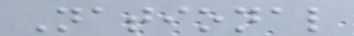National
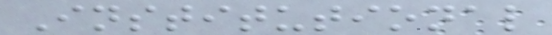Institutional
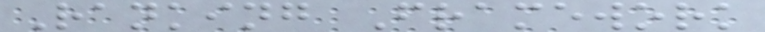Ranking Framework
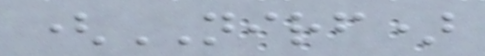(NIRF)
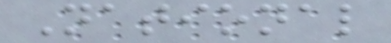National
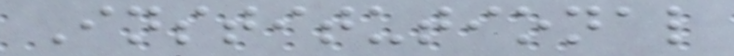Institutional
